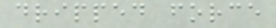dripped force
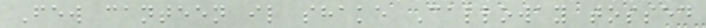Few canteen il shake Calloway tossed
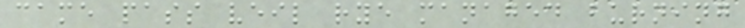came pass veil rye managed burning
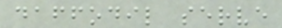daffodil serve
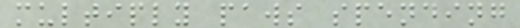multiply paws spending
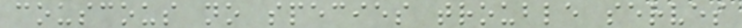couscous no species trouble serves
